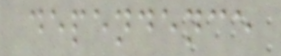dependence
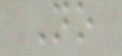No
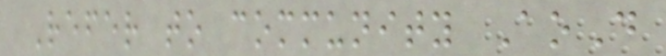Refer to community AoD
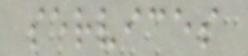services
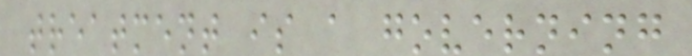treatment is a governing
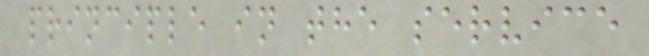principle in the service
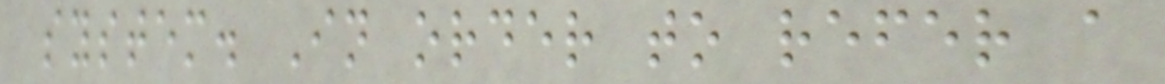system. In order to refer a
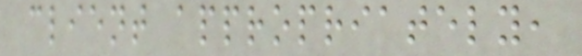client appropriately,
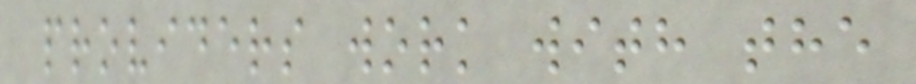providers work with the
